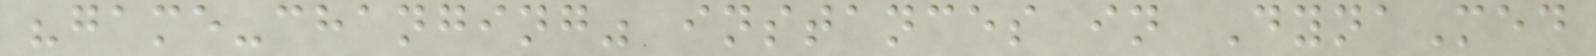"game-changing" instances in DynaMed
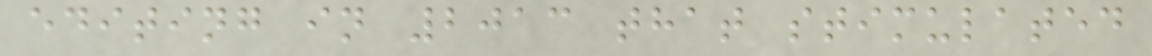editing in 2013 that stimulated
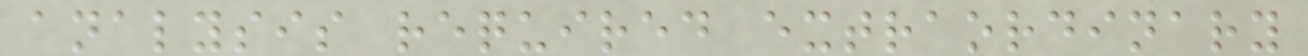analysis required extraordinary
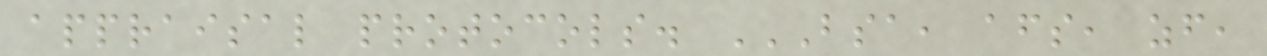appraisal protocols. BSA, AFS, ZF,
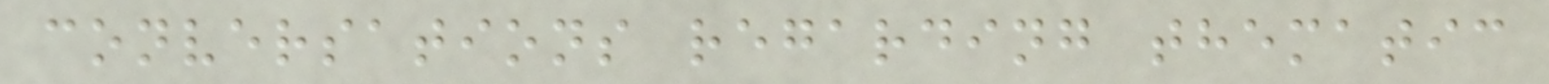conversations regarding thematic
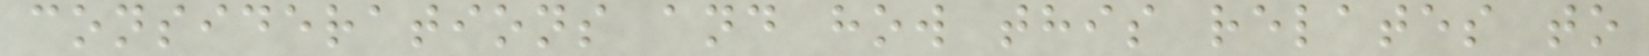considerations and how this relates to
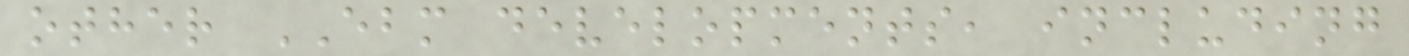other EBM developments, including
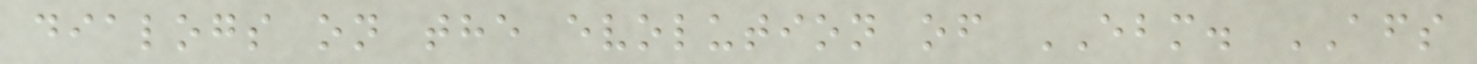dialogs on the evolution of EBM. AFS
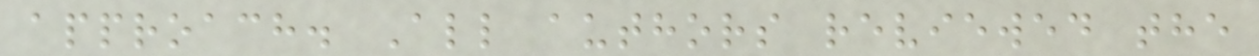approach. All authors reviewed the
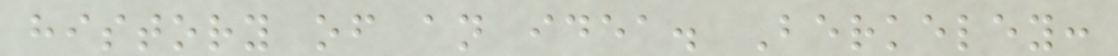history of an idea. Berkeley:
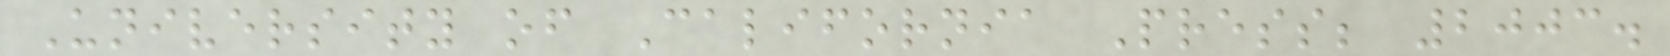University of California Press; 2003.
